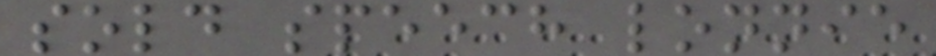sold speech lonnie
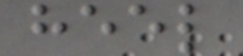heel
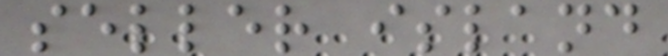seller island
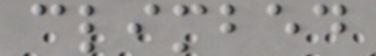climbed
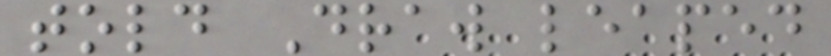told Draw leaped
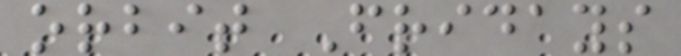orbit Fridays
